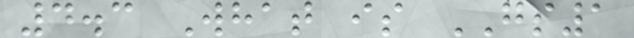4.3 What is GS1
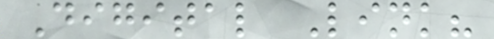Digital Link?
